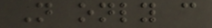Not only can
